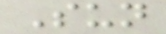Sun
